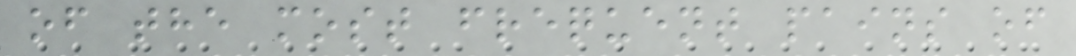of the most frequent pains of
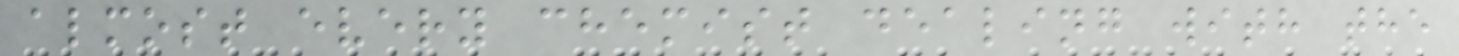almost every chemist dealing with the
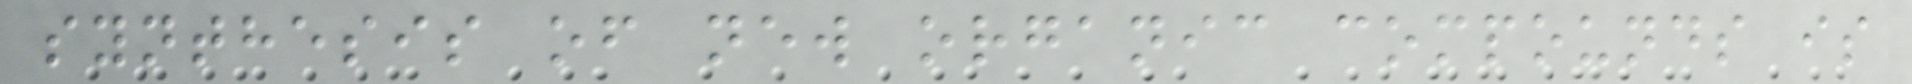synthesis of new organic compounds is
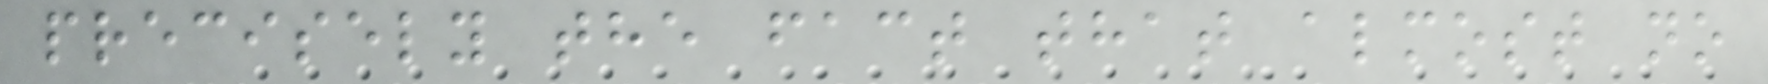precisely the fact that almost no
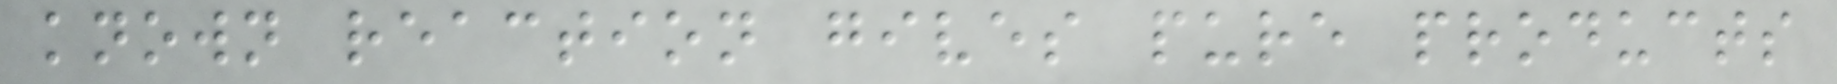known reaction gives pure products
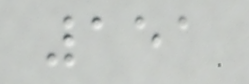151
